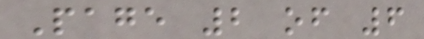Page 2 of 6
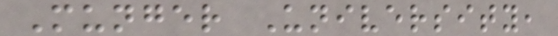Munger University,
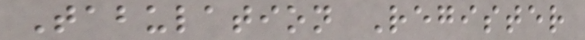Tabulation Register
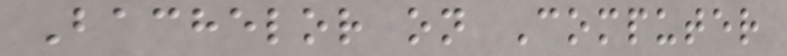Bachelor on Computer
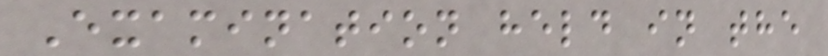Examination held in the
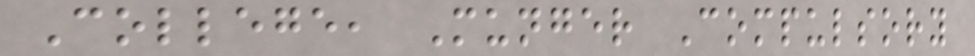College, Munger Compulsory
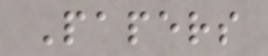Papers
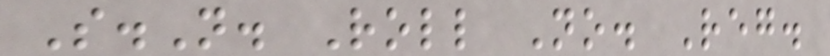S.N. Roll No. Reg.
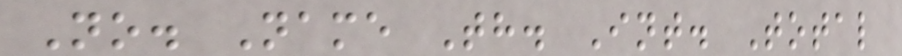No. Name Th. Int. Total
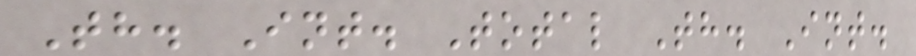Th. Int. Total Th. Int.
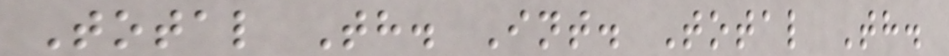Total Th. Int. Total Th.
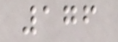176
